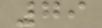79
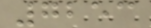7253
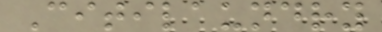Citilaundry
